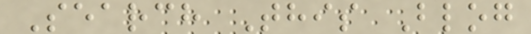Search This Blog
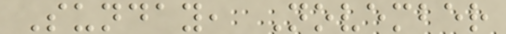Sunday, November
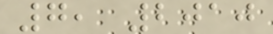7, 2010
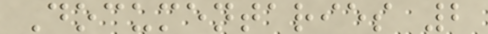Documentaries 2
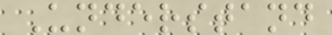Understand
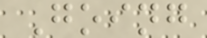Going
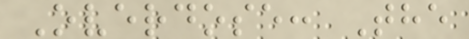Overdose: The
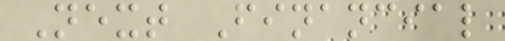Next Financial
